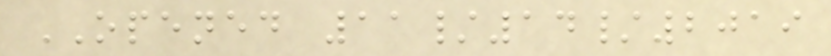OPENED 11/14/2019
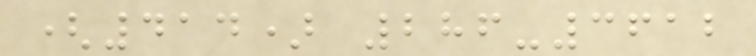(414) 286-3612
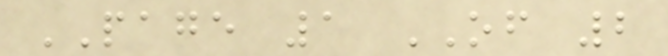PAGE 1 OF 2
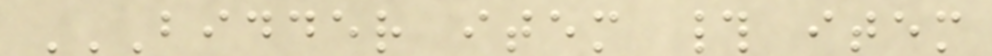BIDDER ITEM # ITEM
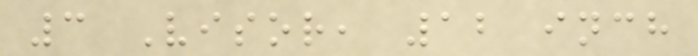3 Visor, 12 inch
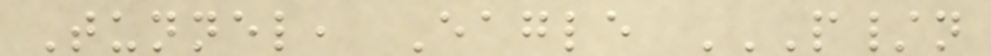Tunnel, Eagle P/N
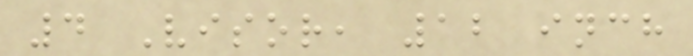4 Visor, 12 inch
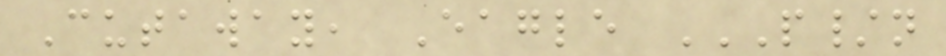Cutaway, Eagle P/N
